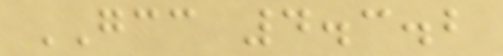GCC 4.3.2
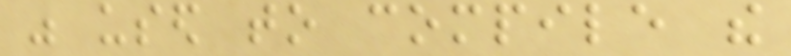was used to compile the
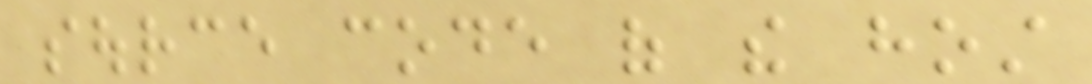source code of the host
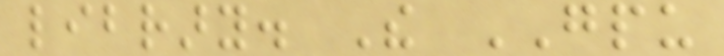library. The GPU
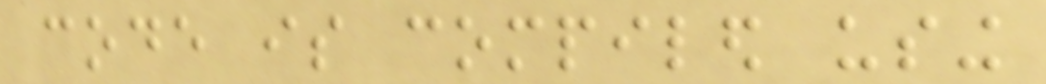code is compiled using
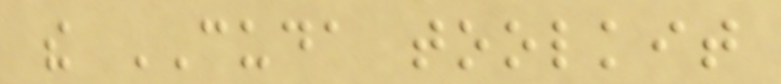the CUDA toolkit
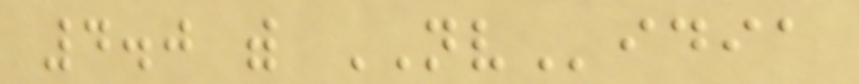4.0 with NVidia
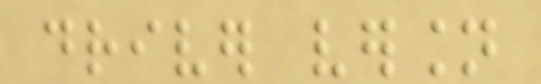driver version
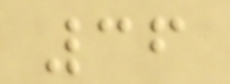36
